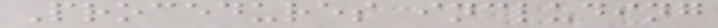Procedures including
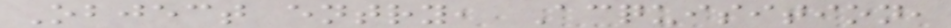Object entry, Acquisition,
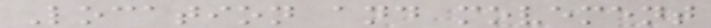Location and movement
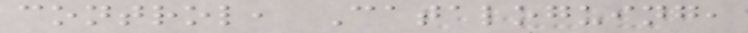control, Cataloguing,
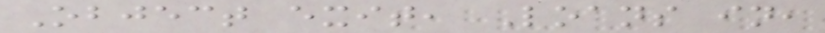Object exit, Loans in,
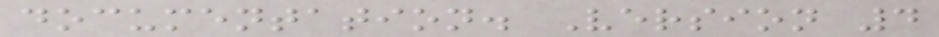documentation. Version 4
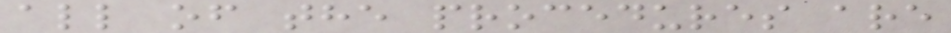all of the procedures are
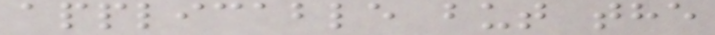applicable but the
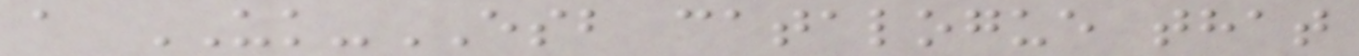a UK-ESB catalogue that
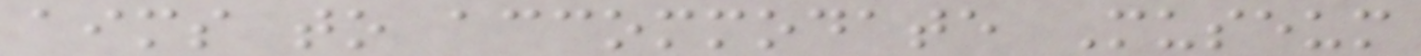aims to accommodate Museum
